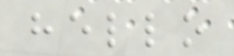hello
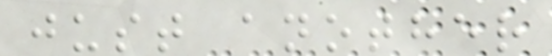just another
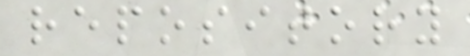repository
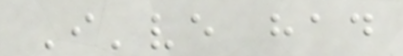I've had
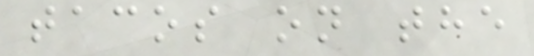tacos on the
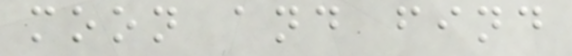moon and find
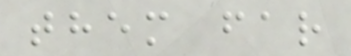them far
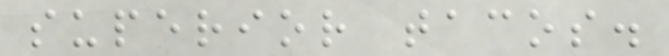superior tacos.
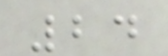24
